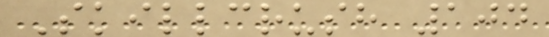Skillcrush 104
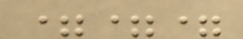===
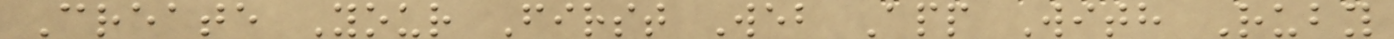Create Your First Web App With Ruby
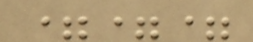===
